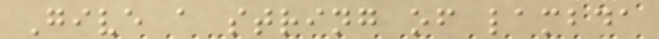Give a string of lambda
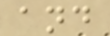and
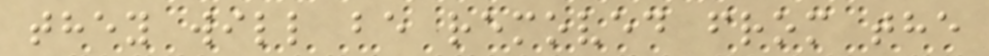they will be removed from the
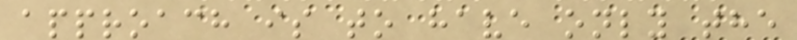approach is to have only the
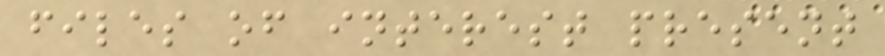files of interest present
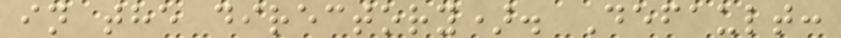in the directory). Default:
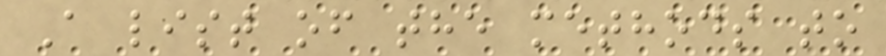A list of the methods to
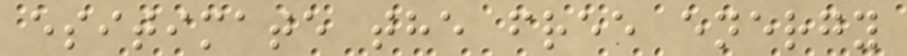esitimate the free energy
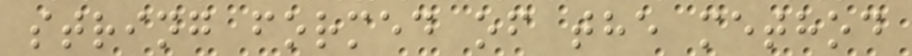string formed of the method
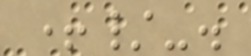+/-.
